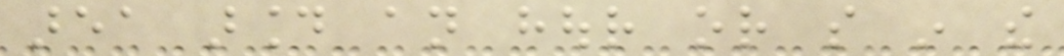area around an hour or so in the
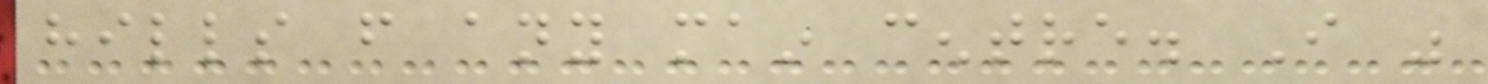hills from any main centre. I was
